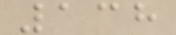138
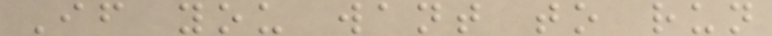If you want to run
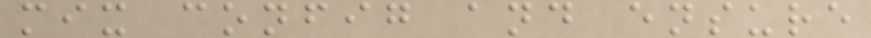mix config and ensure
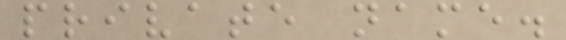private name.
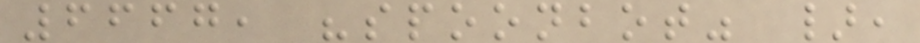6667, "spoonbot" },
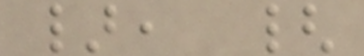}, {
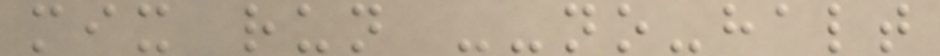mix run --no-halt
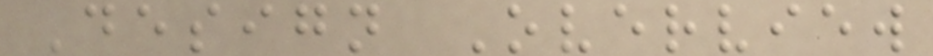Design Overview
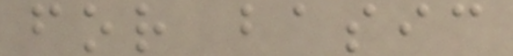for basic
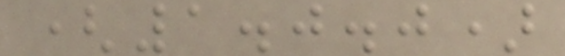(1.0.0)
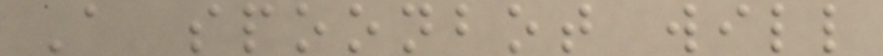A spoonbot will
